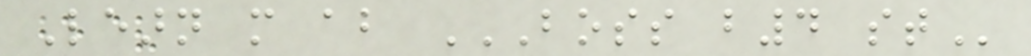Learn more about BOSS B4 ST
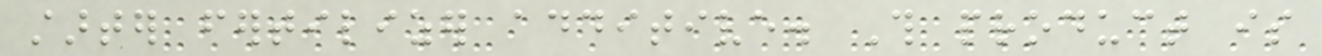starter fertilizer additive. This product is
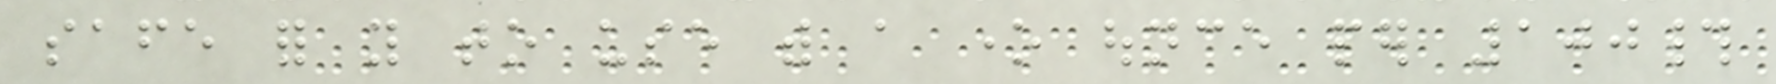safe for you to use with a one ounce per 100#
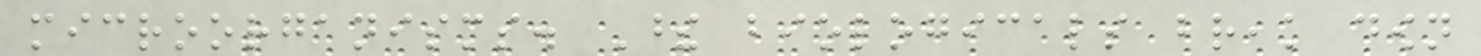microorganisms. These biologicals break down
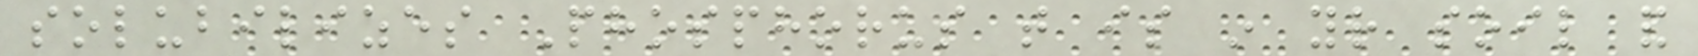solubilizes Phosphorus that is in your soil and
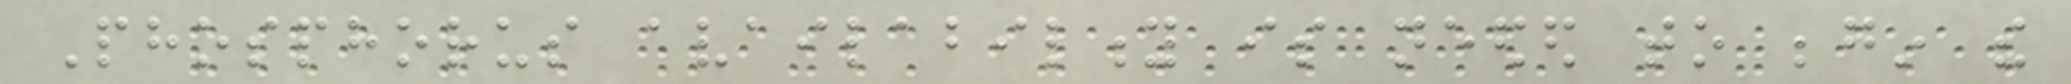Phosphorus availability is needed to begin the
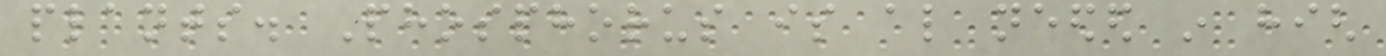plants. Phosphorus is also needed in high
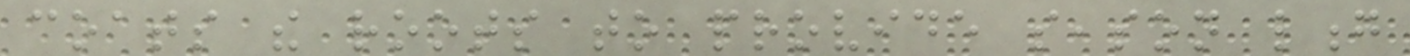coats the roots to provide season long
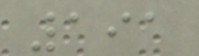191
